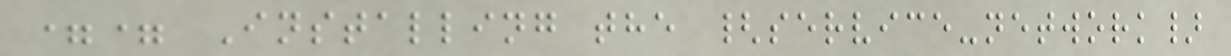== Installing the {service-network}
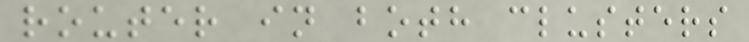router in both clusters
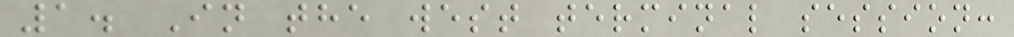1. In the west terminal session:
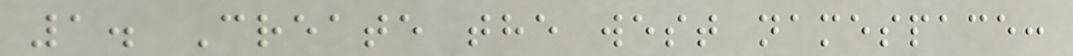1. Create the west namespace:
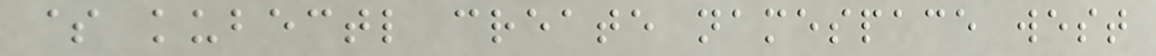$ kubectl create namespace west
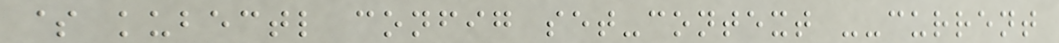$ kubectl config set-context --current
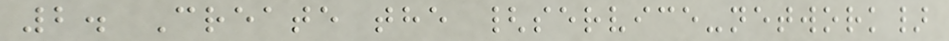2. Create the {service-network}
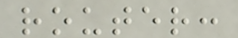router:
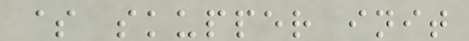$ skupper init
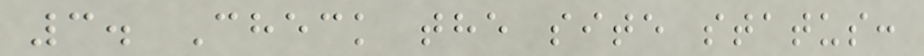3. Check the site status:
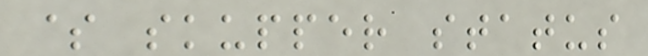$ skupper status
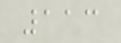113
